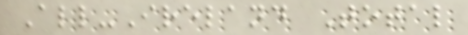All-Ireland Total
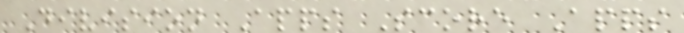Division Apps Score Apps
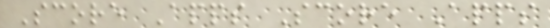Score Apps Score Apps
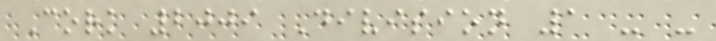Cork 2009 Division 1 - -
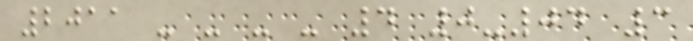2011 - - - - 4 0-04 3
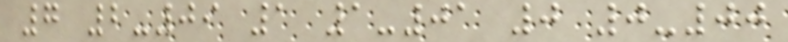7 2-09 1 1-01 0 0-00
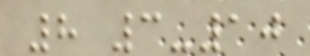8 3-10
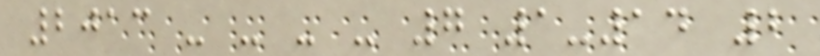2013 - - - - 7 1-14 2
